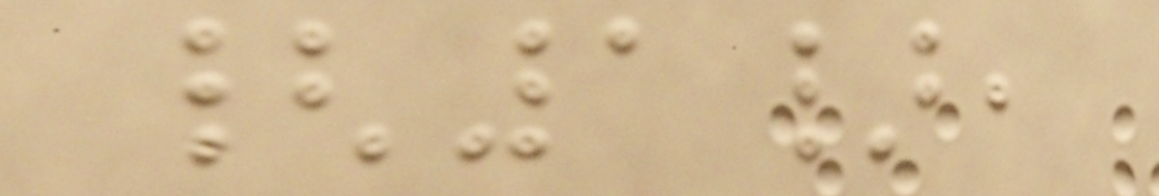{1},
